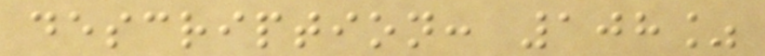description: 108%
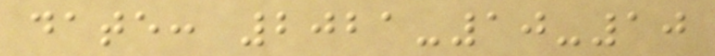date: 2021-10-10
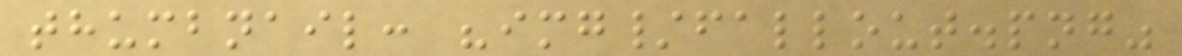thumbnail: "img/fallout.png"
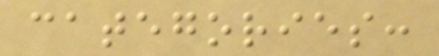categories:
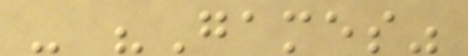- "Games"
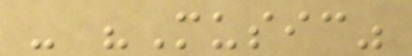- "Music"
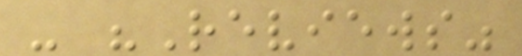- "Reviews"
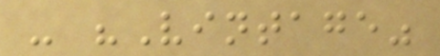- "Vintage"
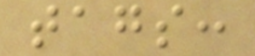tags:
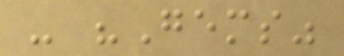- "Gems"
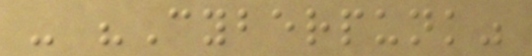- "Cyberpunk"
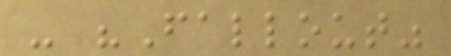- "Fallout"
